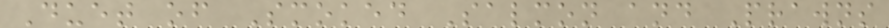Duet of Smoked Salmon and Prawns
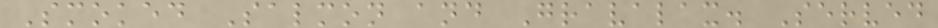Smoked Salmon and Gravalax. Served
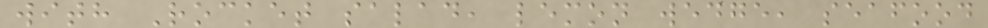with Rocket salad, lemon wedge, seafood
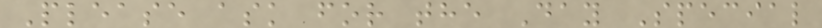Please ask for the Day Special
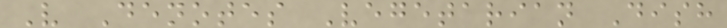V Denotes Vegetarian Dish
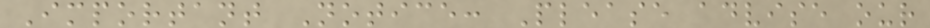Important Notice: Please advise our
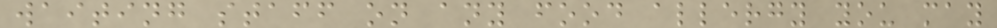waiting staff on any food allergy you may
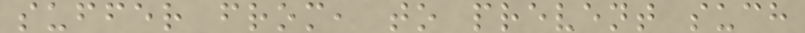suffer from, to prevent such
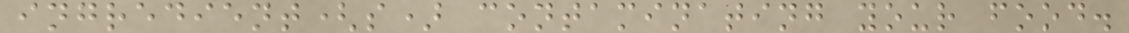ingredient(s) contaminating your food.
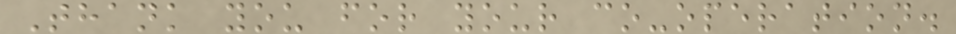Thank you for your co-operation.
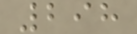298
